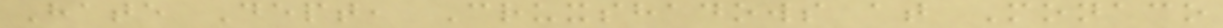Hate Dept, Cruxshadows at Monaco
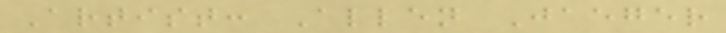Artist: Allen Jaeger
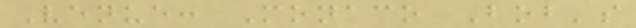Venue: Monaco Bob's
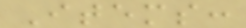Items:
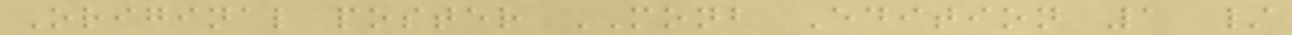Original poster MONB Edition 1 /
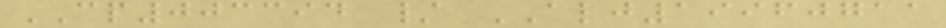CP003394 / ALJ19960711
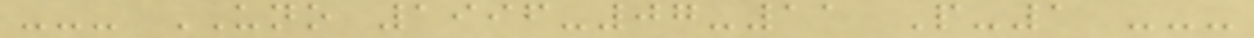--- UNO 1996-07-11 P-1 ---
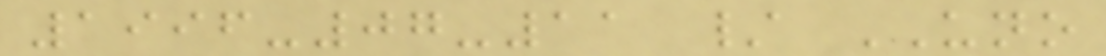1996-07-11 / UNO
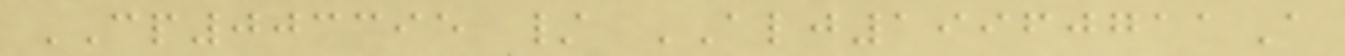CP003395 / ALJ19960711A
